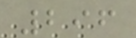296
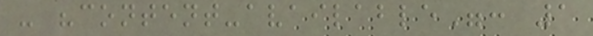- "content-available": 1
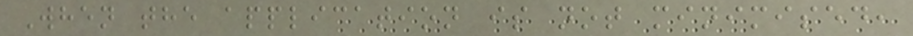When the application is not minimised,
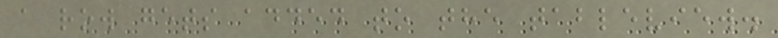a row gets added to the tableview.
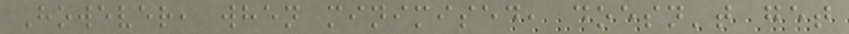However, when minimised, doesn't get
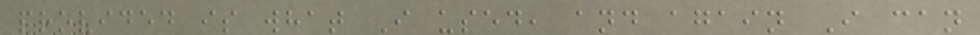provided is what I used, and again I can
